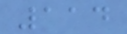114
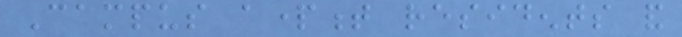Campus apartment residents and
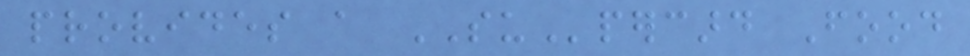provides a SUpercard Food
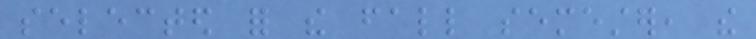selected for the fall semester, the
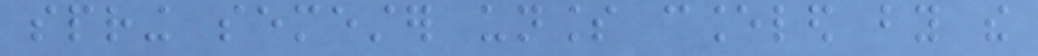spring semester unless canceled by the
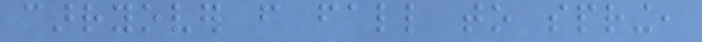carryover from fall to spring,
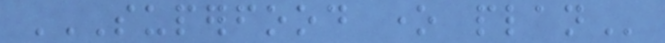SUPERFOOD ONE PLAN
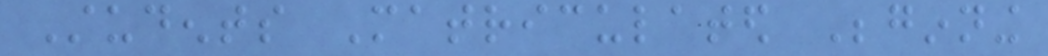Students Matriculated Beginning
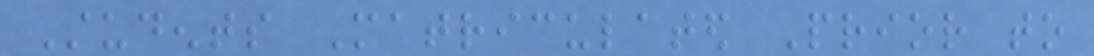Students Matriculated Prior to
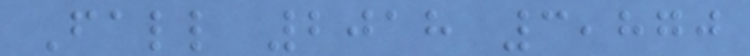Fall 2018 3,870
